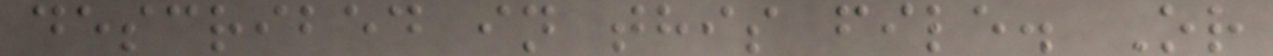described in this file. Or
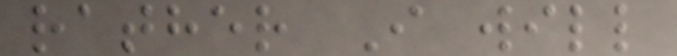rather I will
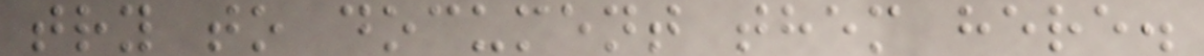try to document them here.
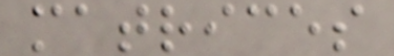matrices
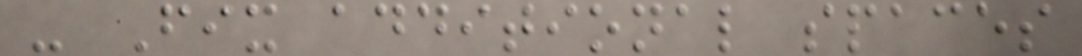- Fix additional spaces
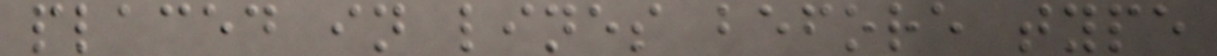placed in lines before type
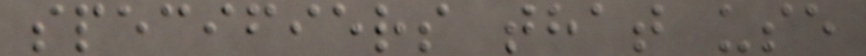specifiers that use
